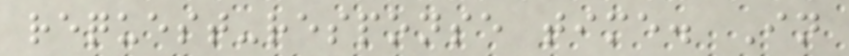request-response time. In
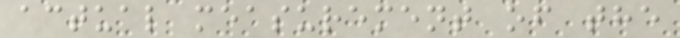actual measurement of the
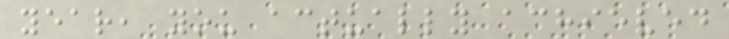year, you actually achieved
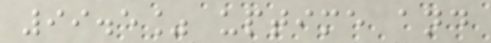99.5% uptime and
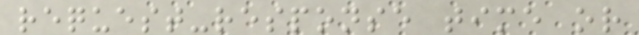request-response time or
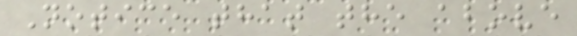Notice that the above
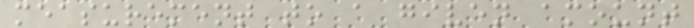measurement to a given amount
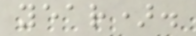year).
